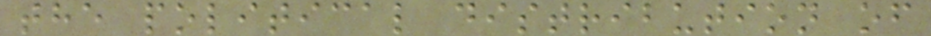the political distribution of
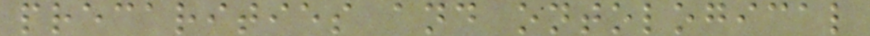precarities and ontological
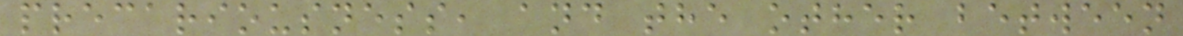precariousness, and the other between
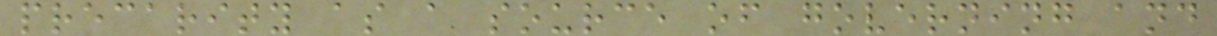precarity as a source of governing and
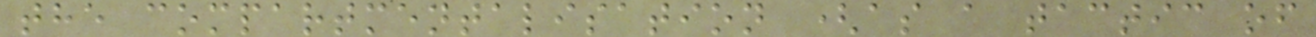the compartmentalisation (as a tactic of
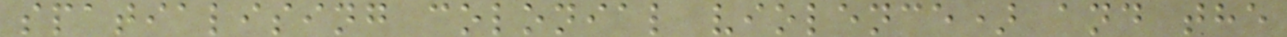spatialising colonial violence) and the
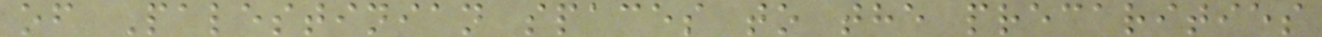of Palestinian spaces to the precarities
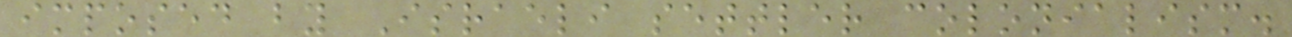imposed by Israeli settler colonialism.
